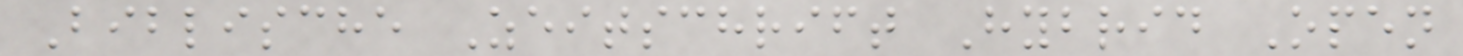Biblische Zeitschrift Hybrid Open
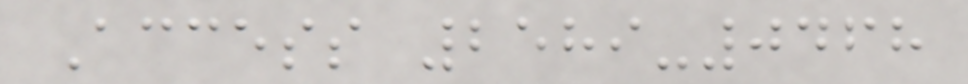Access 2589-0468
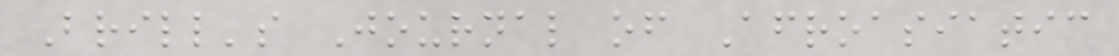Brill's Journal of Afroasiatic
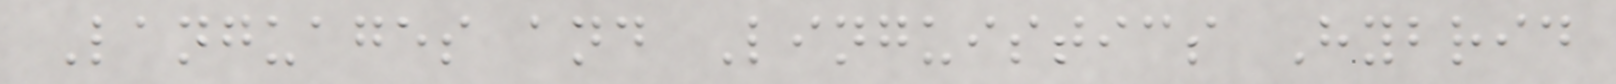Languages and Linguistics Hybrid
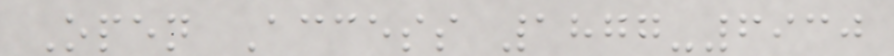Open Access 1877-6930
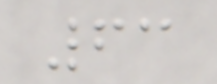63
